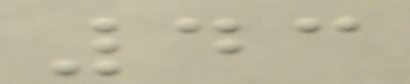43
